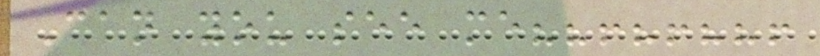Can you see me??!?!??!
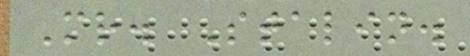Mr. Stalin.
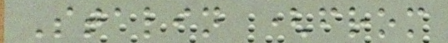Stalin (from
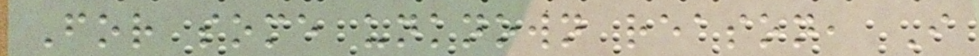For some unknown reason, I
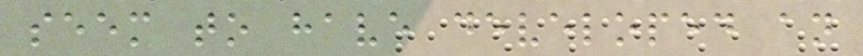seem to have developed an
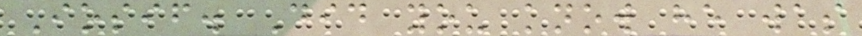Iosif. Did you know he was
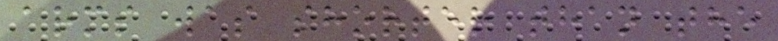arms was shorter than the
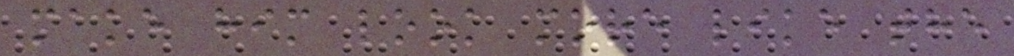make him look more like the
